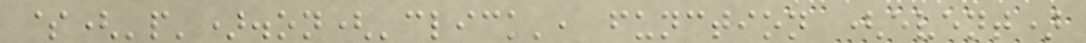$('p').on('click', function (event)
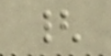{
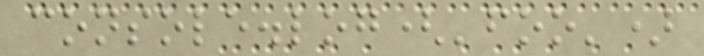console.log('foo')
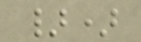})
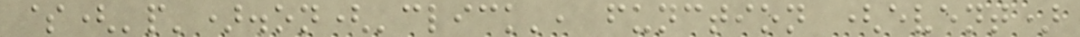$('p').on('click', function (event)
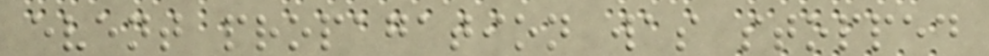event propagation was stopped
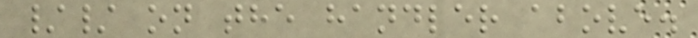// on the handler above.
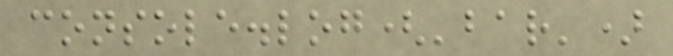console.log('bar')
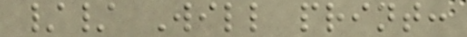// Will print:
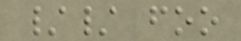// foo
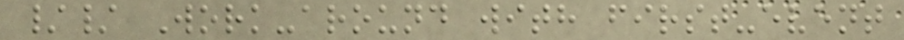// Work-around with first-event
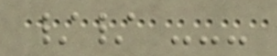// ---
